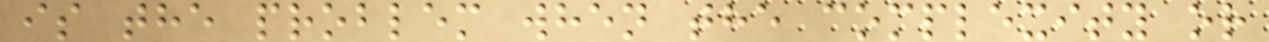is the problem when the complexity or
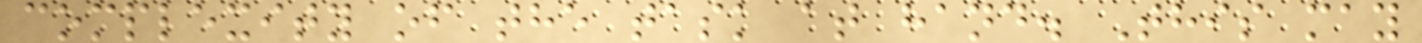complexity of the task at hand. This may
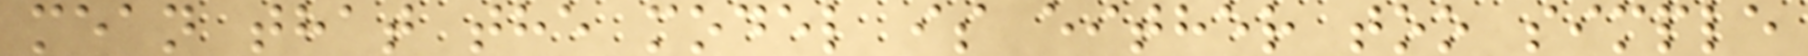mean that the model is either too simple
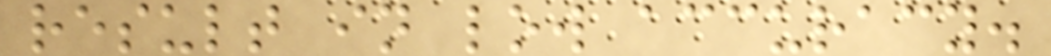result in low accuracy.
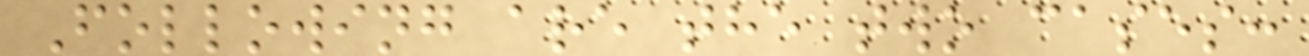Following are the two cases:
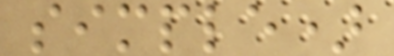simple)
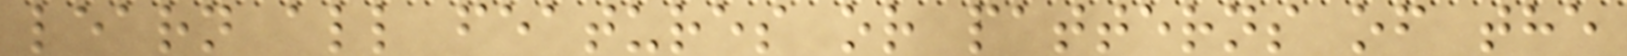learn all features or patterns of the
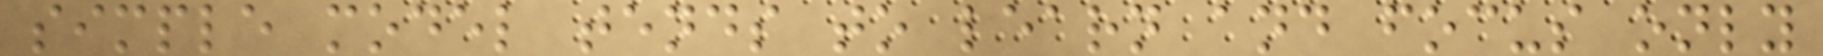simple model tends to learn and focus only
